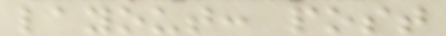layout: post
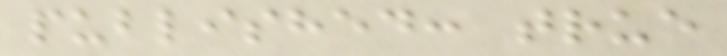published: true
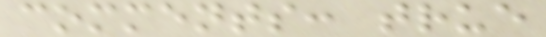comments: true
